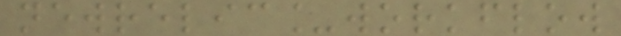newrelic_workflow
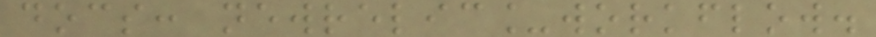docs: newrelic_workflow.
